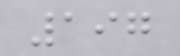197
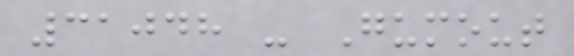31048 - Gumout
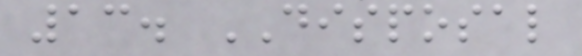13. DISPOSAL
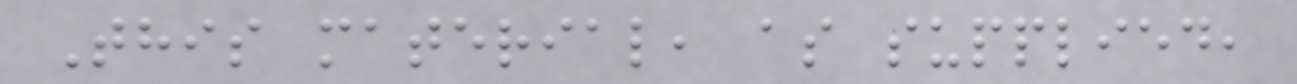This material, as supplied,
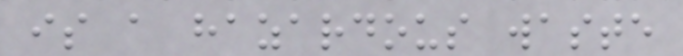is a hazardous waste
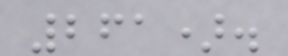261).
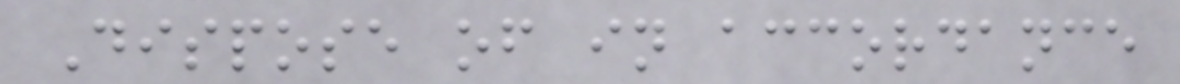Dispose of in accordance
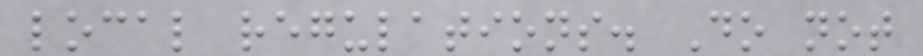local regulations. Do not
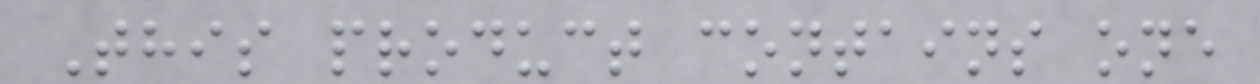This product contains one
